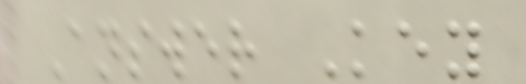Answer Key
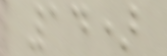14)
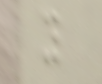y
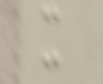x
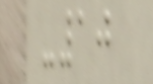-10
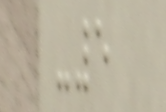-5
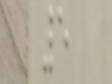5
